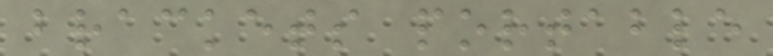brackets portable
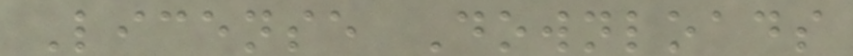License Downloads
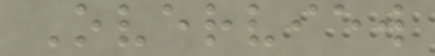Overview
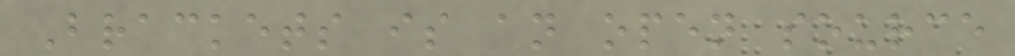Brackets is an open source
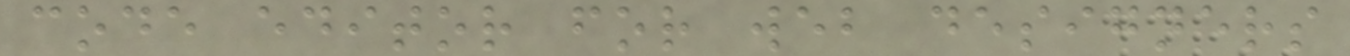code editor for web designers
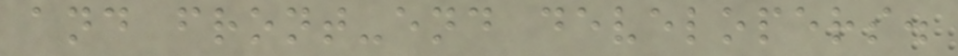and front-end developers.
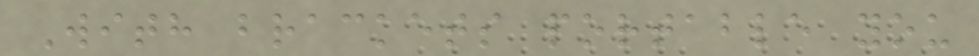With brackets portable you
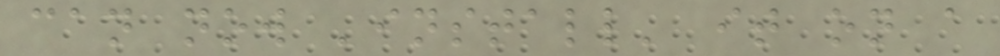can now 'install' it on a
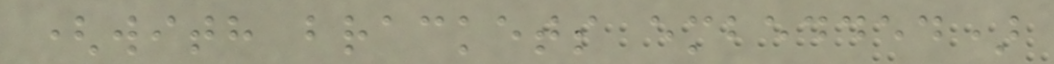(with brackets embedded)
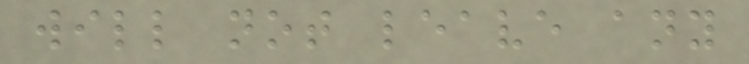will not leave any
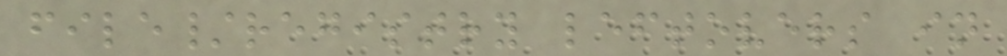file/registry leftovers in
